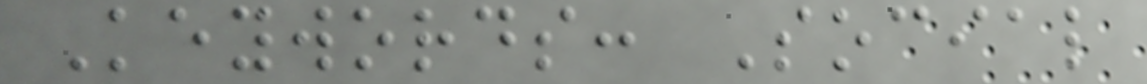Keywords: Social
